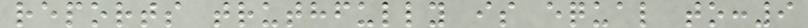reports truthfully is equal to:9
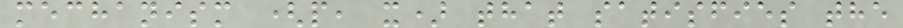mechanism (p, x) that satisfies the
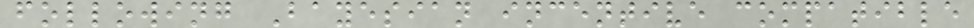following Bayesian incentive compatible
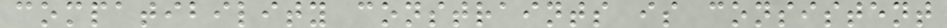compatibility constraints is consistent
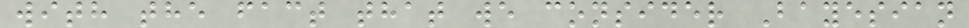with the fact that we consider Bayesian
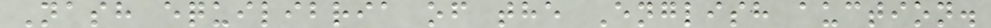Nash equilibria of the English auction.
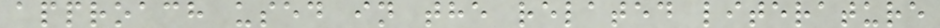approach used in the related literature
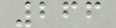266
